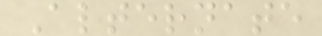Alternate
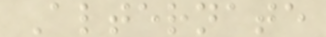Alternate
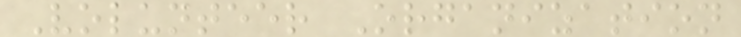Volunteer Organization
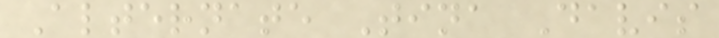Alternate Tina Davis
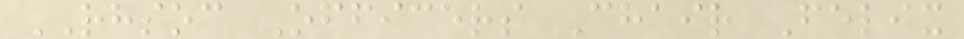RHSOC Officers Chair Felix
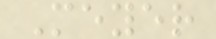Meyer
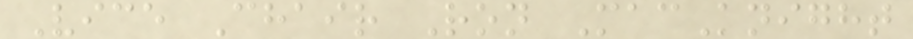Vice Chair Ron MacKnight
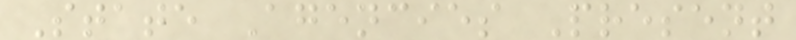State Agencies Present
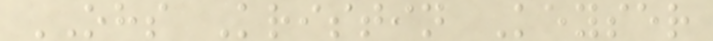OHS Kristin Keyser
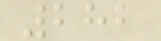282
